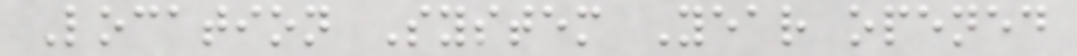Location System Year opened
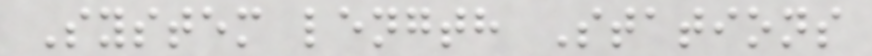System length Stations
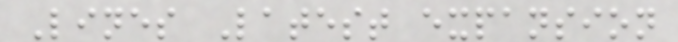Lines Latest expansion
